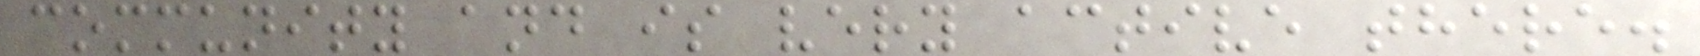community and is very active there.
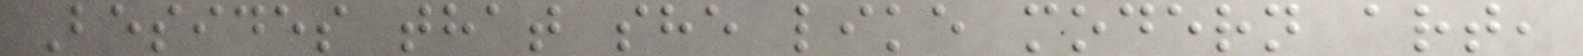Besides that she like modern art,
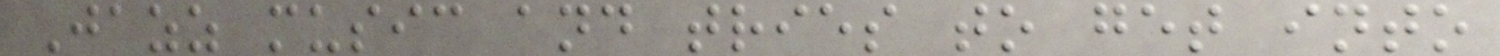Jazz music and tries to get into
